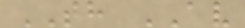TH AV
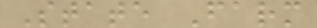State Farm
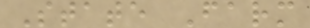State Farm
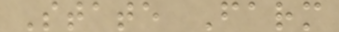State Farm
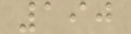190
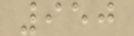950
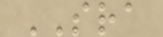SRA
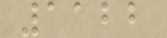1122
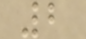2
